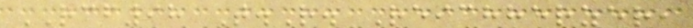RCF98 T.R. Reichherzer,
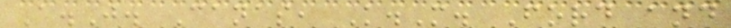A.J. Canas, K.M. Ford and
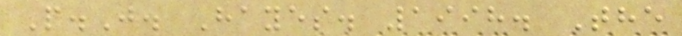P.J. Hayes. 1998. The
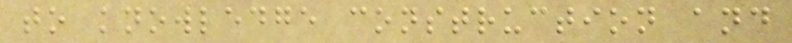to knowledge construction and
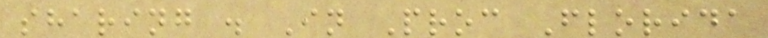sharing . In Proc Florida
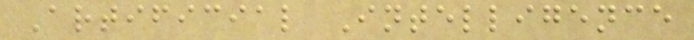Artificial Intelligence
